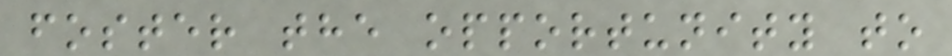foster the opportunity to
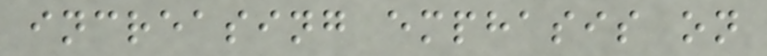increasing emphasis on
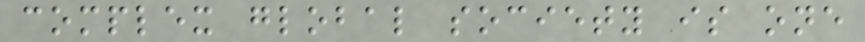complex global society is one
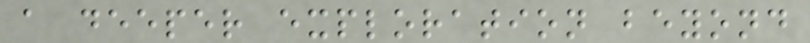a deeper exploration beyond
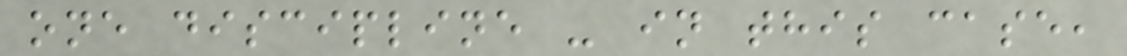one discipline - in this case,
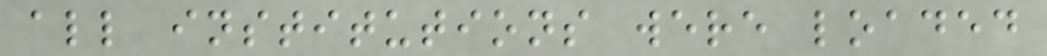all institutions were loaded
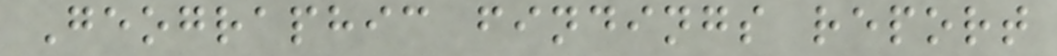Geographic findings report
